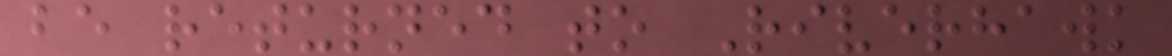be returned to Riverhawk
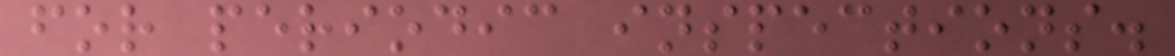for periodic inspections.
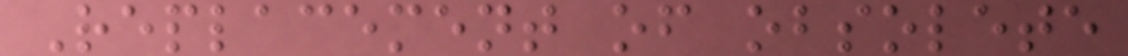Replacement of obsolete
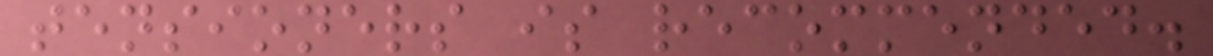tensioners is recommended.
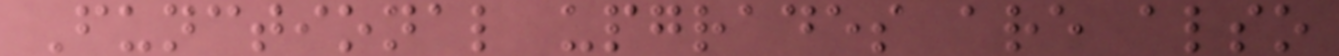Functional upgrades are also
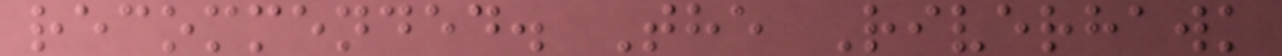recommended. The Riverhawk
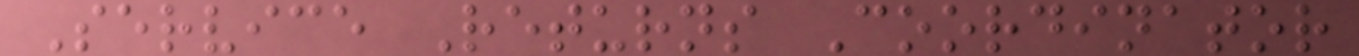Service Returns Coordinator
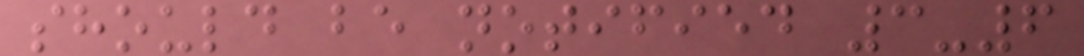should be notified 3-6
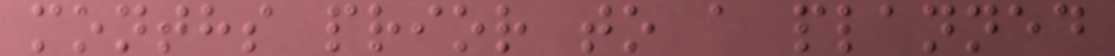months prior to a planned
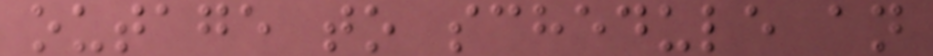outage to schedule an
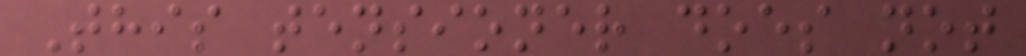This tensioner does not
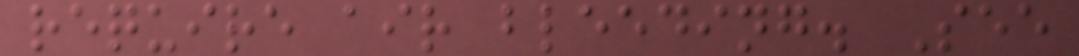require air bleeding. See
